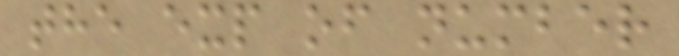the exp of number
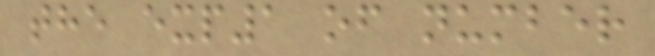the exp1 of number
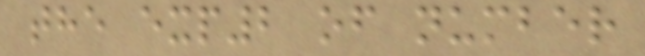the exp2 of number
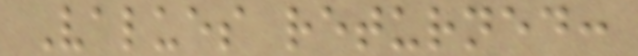Values returned:
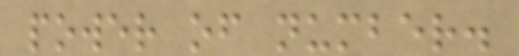power of number.
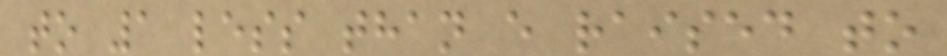to 1 less than e raised to
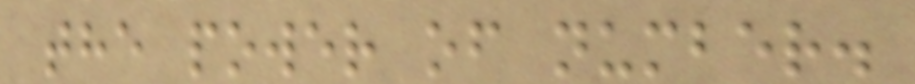the power of number.
